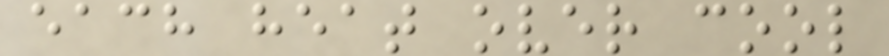each heat over cool
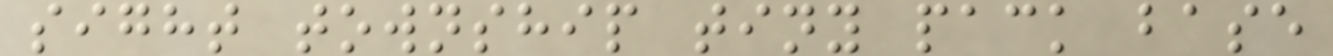sight township tiny pack base
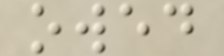owed
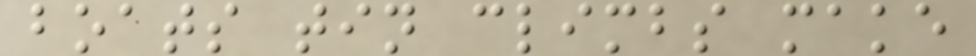boats tin climbs make
